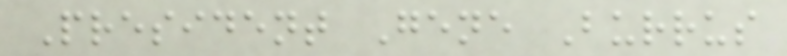President Gene Burrus
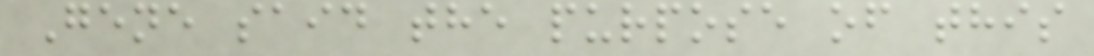Gene said the purpose of this
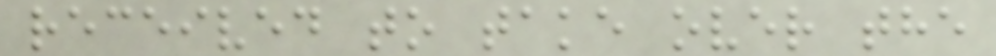received to take over the
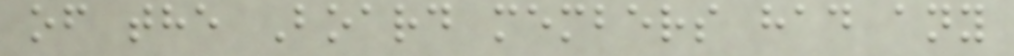of the Board members had any
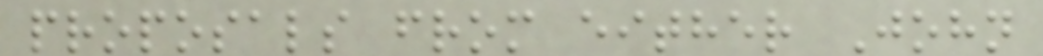proposals from either John
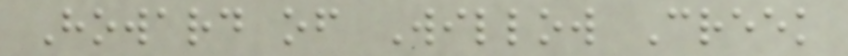Howard of Willow Creek
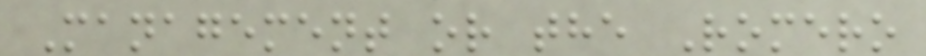Management or the Romero
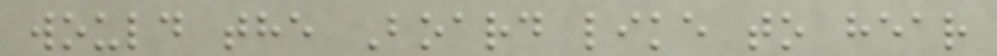would the Board like to hear
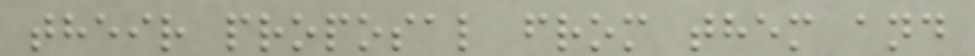their proposal from them and
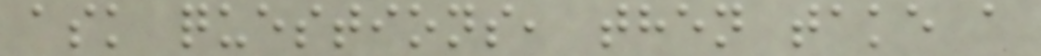ask questions, then take a
